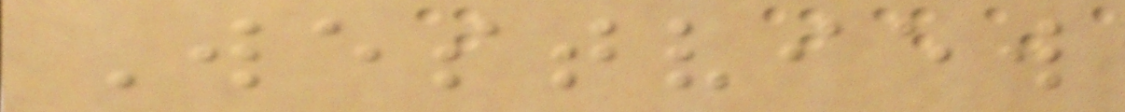Westview
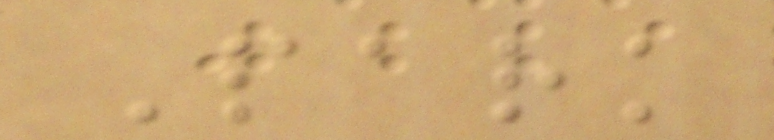Park
